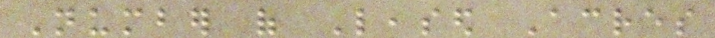Number of Leased Acres
